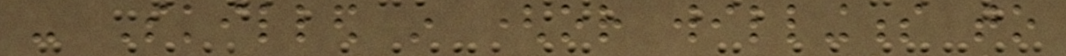- Skilled in (or willingness to
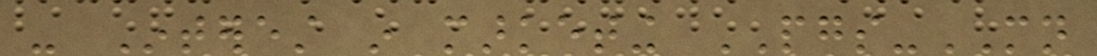- Interest in marketing PGS-MN
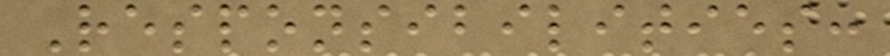Responsibilities:
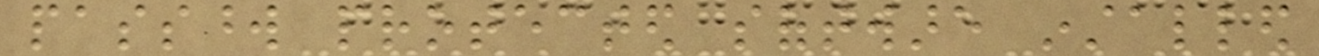password protected software installed
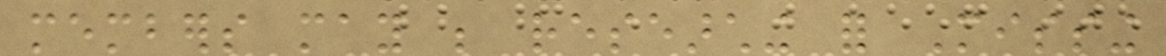members may be researching for Missing
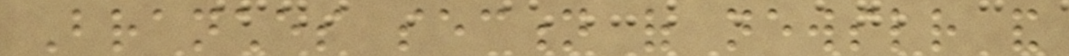Branches section of newsletter and
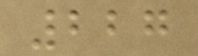227
